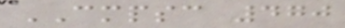CMPSC 470
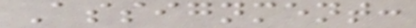Assignment:
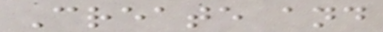Create and
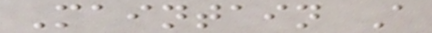Maintain A
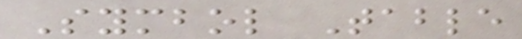Symbol Table
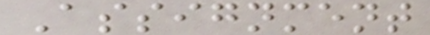Assignment
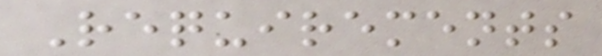Requirements
